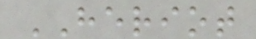HERIOT
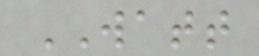WATT
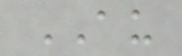AU
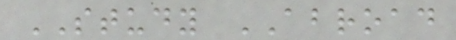STUDY ABROAD
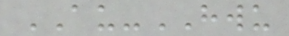AU-HWU
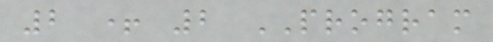2 + 2 PROGRAM
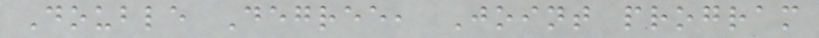Double Degree, Joint program
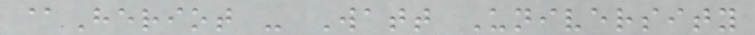@Heriot - Watt University
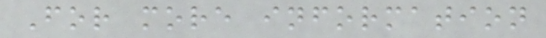For more information
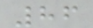86
